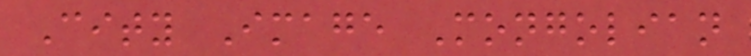City Image Mongolian
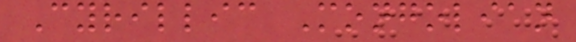Cyrillic Mongolian
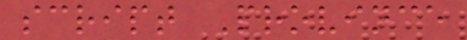script Province
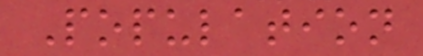Population
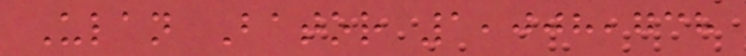Ulan Bator 1,008,738
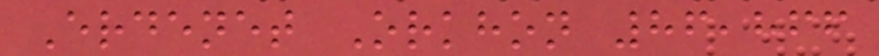Erdenet Orkhon 86,866
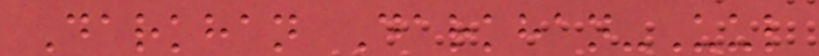Darkhan Darkhan-Uul
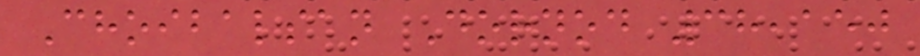Choibalsan Dornod 38,150
